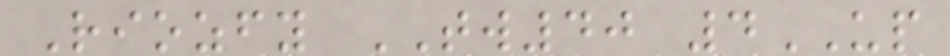Riozfy TW40 4UP
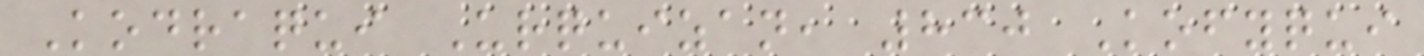Kodraqui Urquizan, 830 Kofyqui
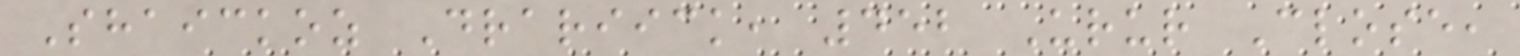Shaickoz Drariick, 452 Urur Close,
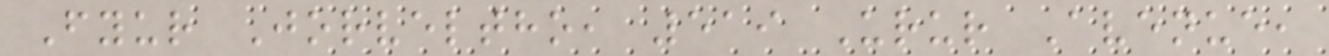Fyur Jorveltho, 519 Urur Avenue,
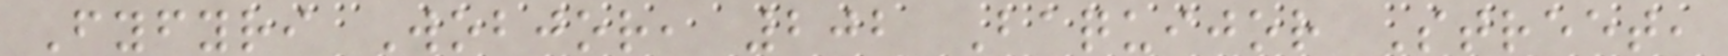Fyfyri Wobjor, 202 Baquijor Street,
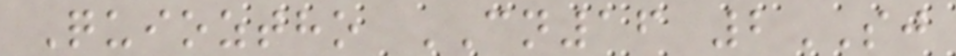Quioztho CN16 2SJ
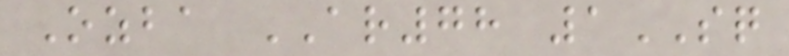Ozba AR78 1SQ
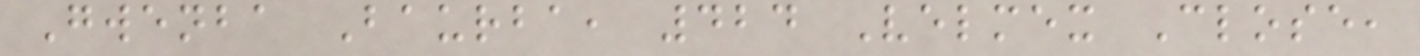Gwenba Baurba, 424 Velmex Close,
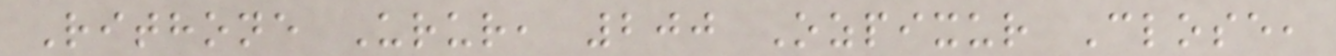Rithone Urur, 200 Ozpixur Close,
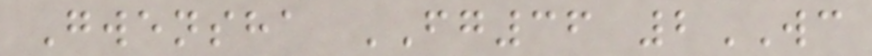Gwensha FG36 2WC
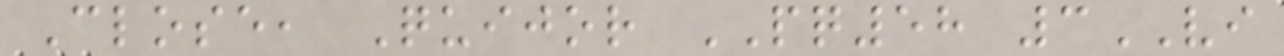Close, Quijor PQ58 3VI
